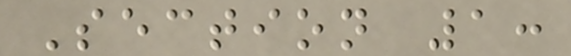Section 1:
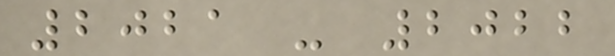2021 - 2022
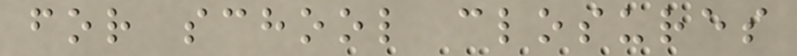for school closures
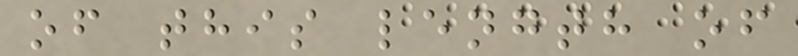of this length of
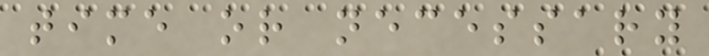time or necessary
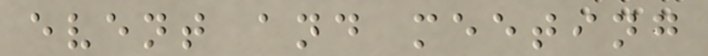event and meeting
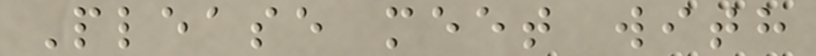Please meet with
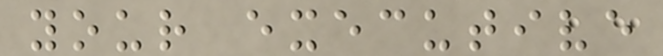your executive
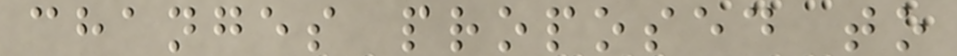changes proposed to
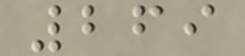269
